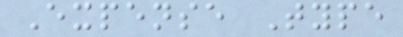Expense Type
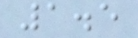1.5
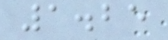1.25
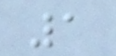1
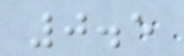0.5
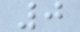0
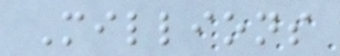Millions
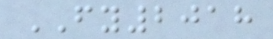FY2018
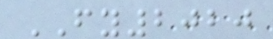FY2020
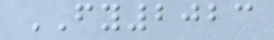FY2023
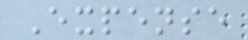Expense
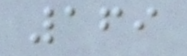169
